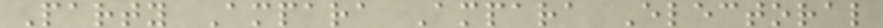Party Ampara Ampara Electoral
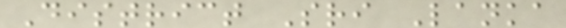District Sri Lanka
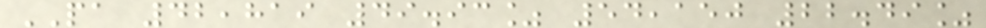PA 42,819 49.93% 54,150 22.49%
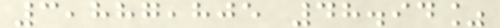3,887,805 48.94%
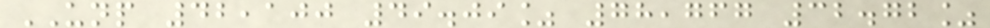UNP 42,100 49.09% 78,767 32.72%
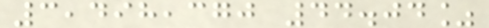3,498,370 44.04%
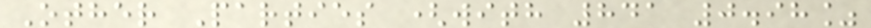Other Parties (with 841 0.98%
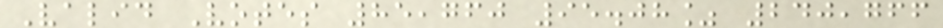Valid Votes 85,760 95.08% 240,766
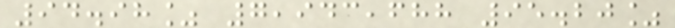94.98% 7,943,688 95.20%
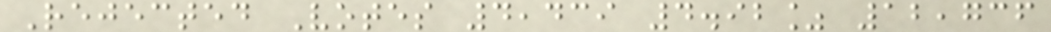Rejected Votes 4,439 4.92% 12,736
